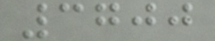3700
